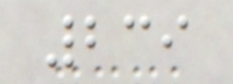239
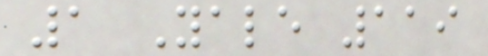1 Yale 119
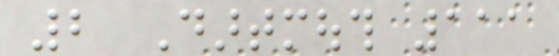2 Dartmouth 111
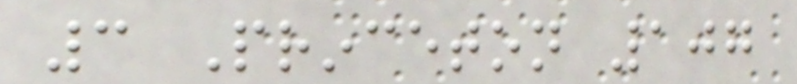3 Princeton 107
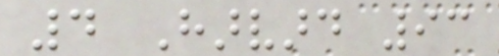4 Harvard 93
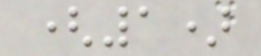(1)
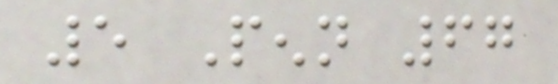5 Penn 67
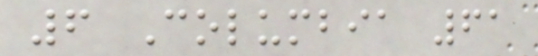6 Columbia 61
